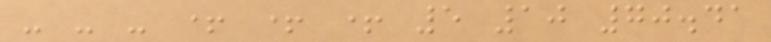- - - + + + 5 10 70.41
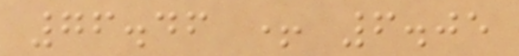76.46 + 6.05
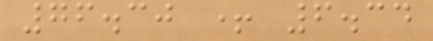76.30 + 6.34
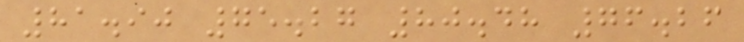81.90 75.27 80.48 76.26
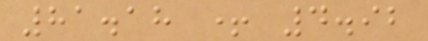81.18 + 4.92
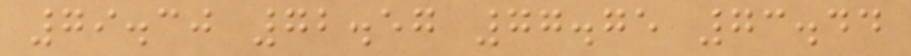79.30 72.57 77.75 73.44
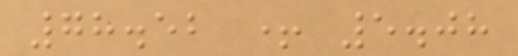78.52 + 5.08
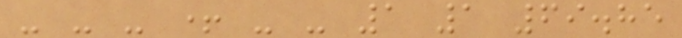- - - + - - 1 1 69.85
